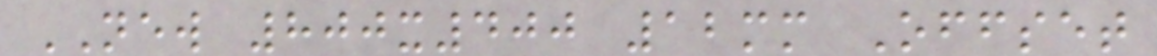NEW 800x400 12mm Offset
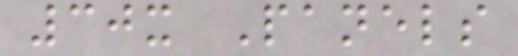30x Panels
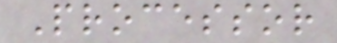Processor
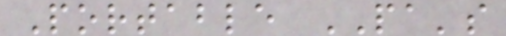Portable PA's
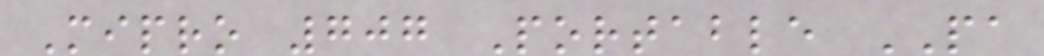Mipro 707 Portable PA
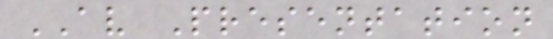AV Presentation
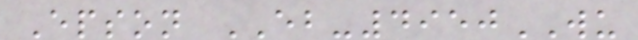Epson EB-4950WU
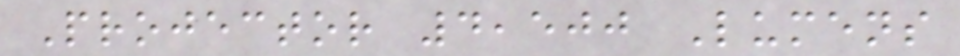Projector 4,500 Lumens
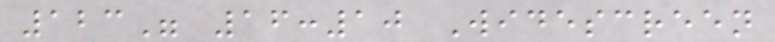123" 16:10 Widescreen
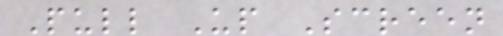Pull Up Screen
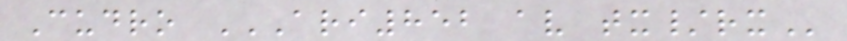Cudro ARI852 AV TX/RX
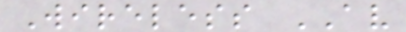Wireless AV
